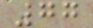77
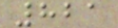821
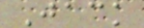Jack
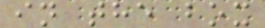in the box
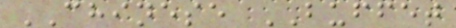CHINESE BUFFET
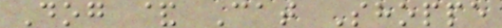Dog & Cat Shoppe
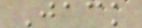Jack
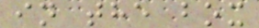in the box
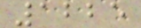1225
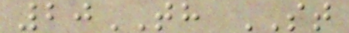20TH ST
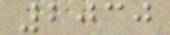2030
